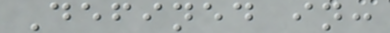Defined in:
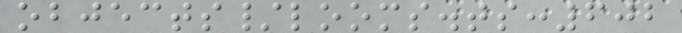objects/looms.ts:602
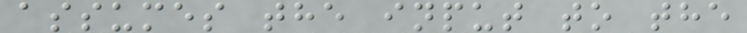assumes the input to the
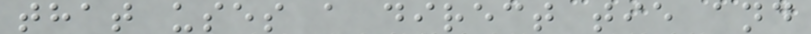that uses a direct tie and
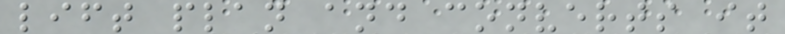lift plan and converts it
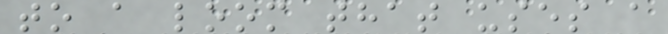to a loom that uses a
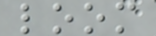loom
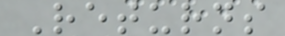Returns
